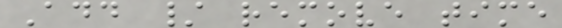Add / remove time
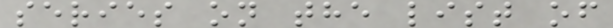series on the list of
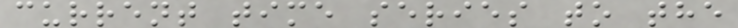current time series to the
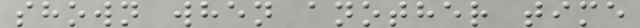shown when another time
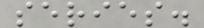series.
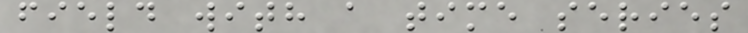field with a time series
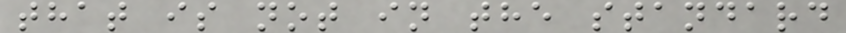that is not in the standard
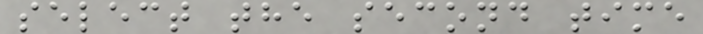select the second time
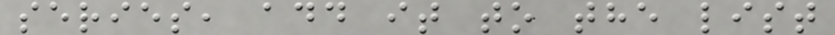series, add it to the list
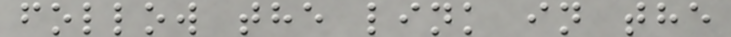follow the link in the
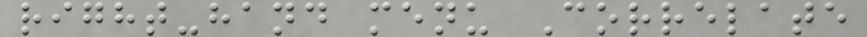right-hand menu Correlate
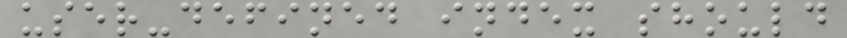user-defined index should
